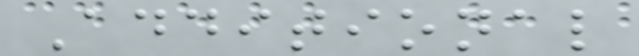Additional
